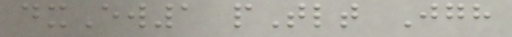dxEw1 pTlt Jgh
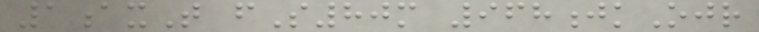1axT fS80m 968jkOjr
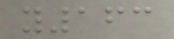y163
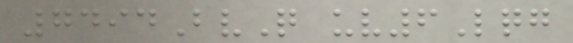7494BvQ uv6Lqg
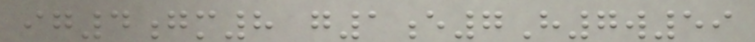ig4gm8 g1e7H7w59
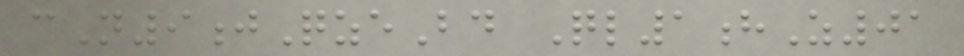cN9jQzeBd Ql1hZ01
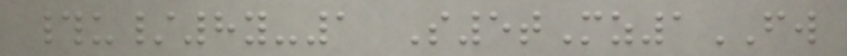#u/8y-1 S5tMz1FW
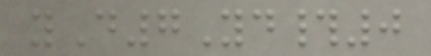yD7Yd#0
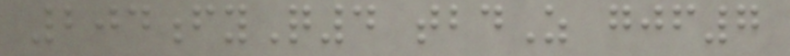204fyQ4 tbdZ gjf7
